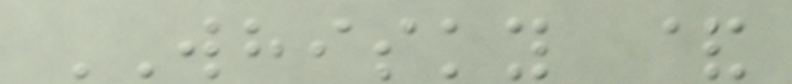WHISKY &
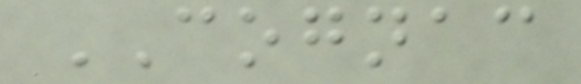COGNAC
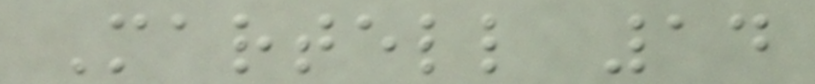Martell 14
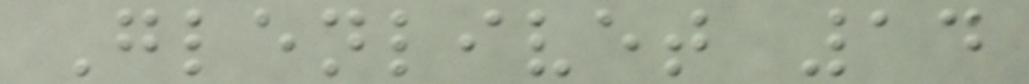Glenlivet 14
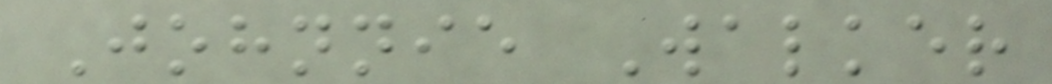Johnnie Walker
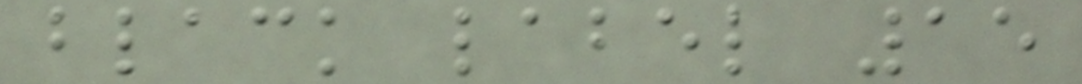black label 15
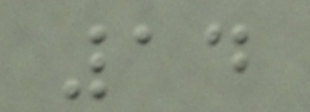14
